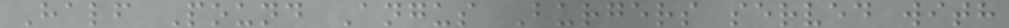Half Pound Angus Burgers served with
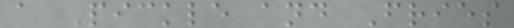a Pickle and Fries
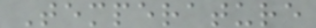Temperature
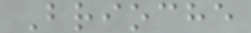Brioche
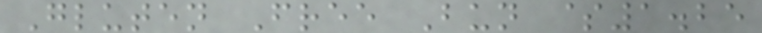Gluten Free Bun $1.25
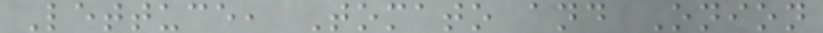Lettuce, Tomato and Onion
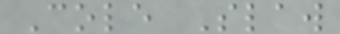Cole Slaw
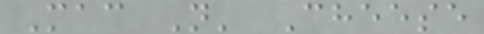Mac N' Cheese
